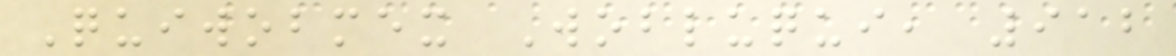Quiwobmex Wobluqui, 912
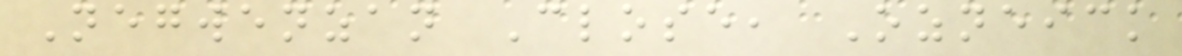Negwenzan Close, Ozneick
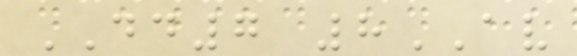DD7 8AV
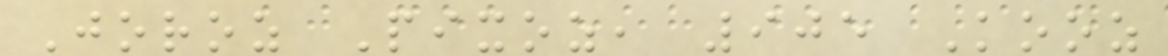Joroz Pixoz, 905 Kooz
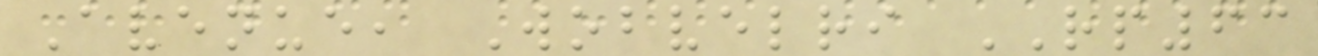Avenue, Wobvelri RP63
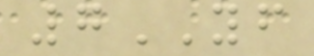7YF
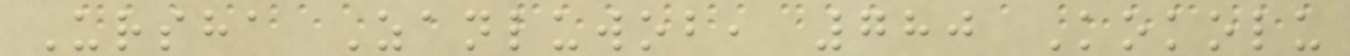Ursha Zanluwob, 780 Kokolu
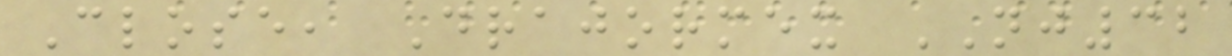Close, Drajormex NJ32
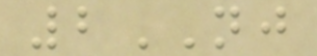2NJ
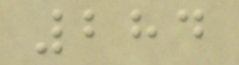284
